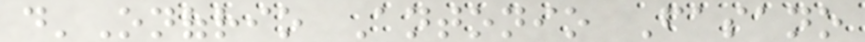d'Onofrio Antonio Fasano
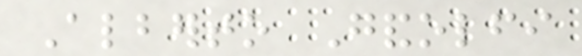Alberto Gandolfi
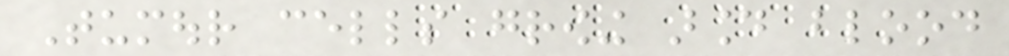Tumour cells growing around blood
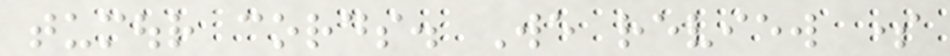tumour cords. We review some
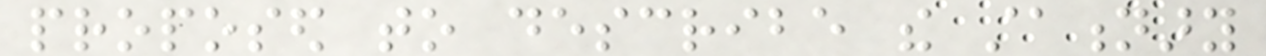proposed to describe the stationary
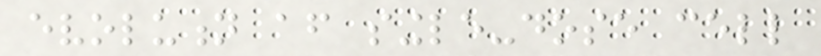evolution after single-dose cell
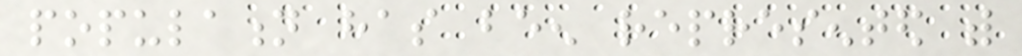population has been represented with
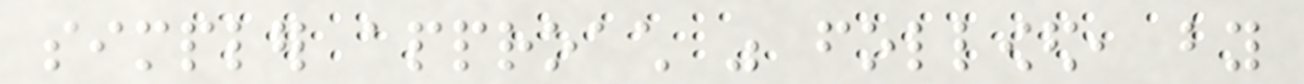simpler approach was followed, by
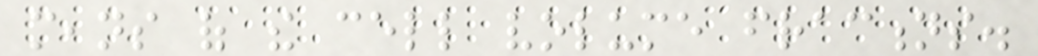means of the cell volume fractions.
